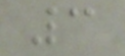3
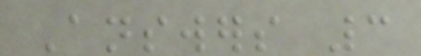Answers 3
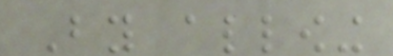By allowing
